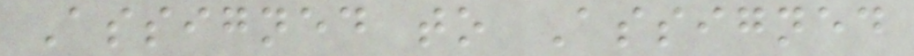Assigned to Assigned
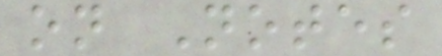on Notes
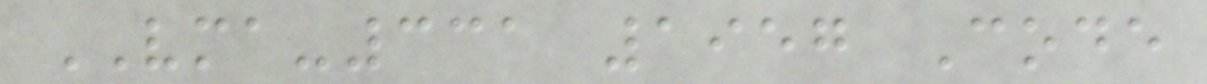VMA-331 1957 Code
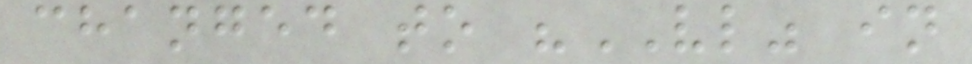changed to "VL" in
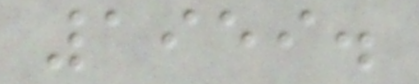1959.
